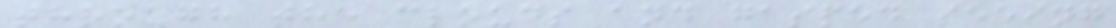through the clouds and gasped seeing
